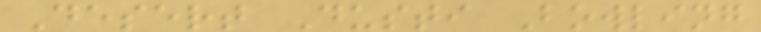Desert Dusti Bowling
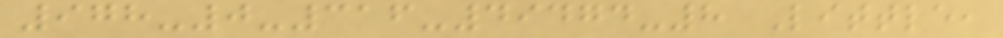978-0-316-49474-8 Little,
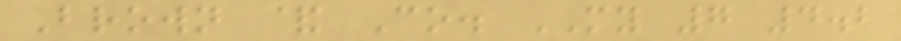Brown & Co. MY 7 4.2
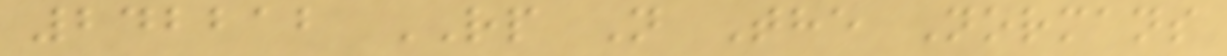242212 RP N The Normans
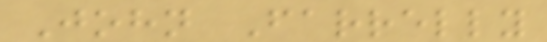John Farrelly
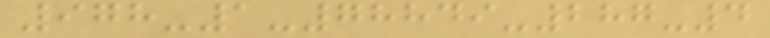978-1-78849-287-4
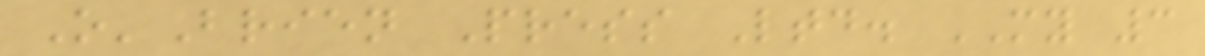O'Brien Press Ltd. MY 3
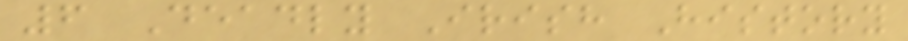6 Deadly Irish History
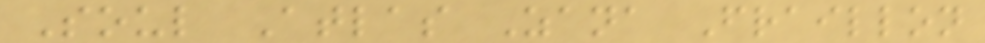Soul Atlas Zana Fraillon
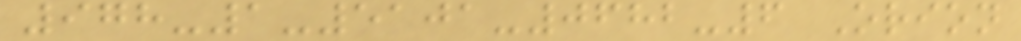978-1-5101-0682-6 Orion
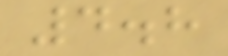4.8
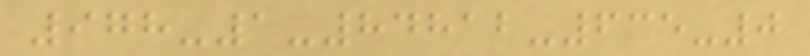978-1-84812-635-0
